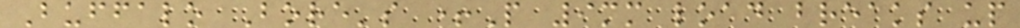Buffalo Bore's +P 9mm load breaks up
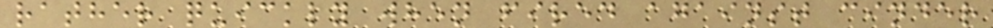rather quickly when fired against cinder
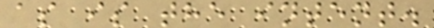as is the intent.
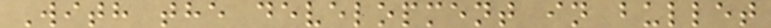With the development in bullet
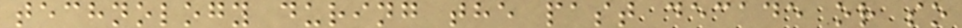technology during the past decade or so
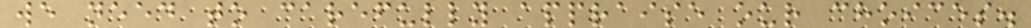we need to carefully appraise our choices.
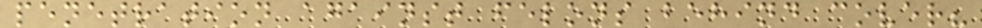penetration against felons behind cover?
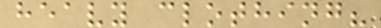heavy clothing?
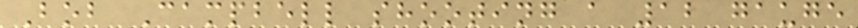Bob Campbell shooting a 12 gauge
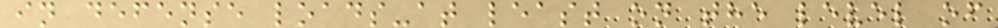in defense loads-at least on the level of
